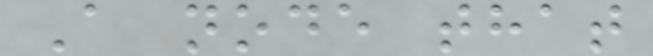A node that
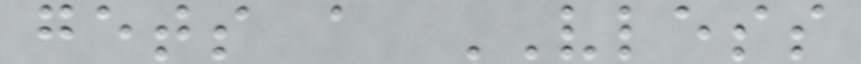gets a VLESS
